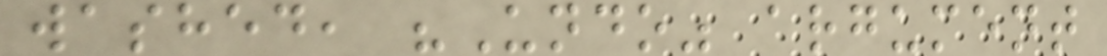washed, "Undo" argument
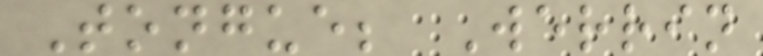Tongue; Werrin
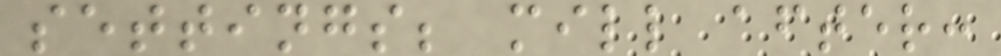settings; mill after:
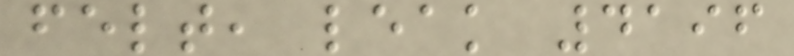felt, leak 4196
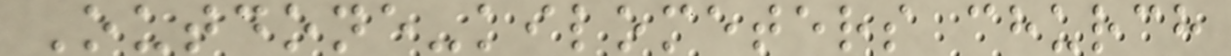Outdone-kilometers church
